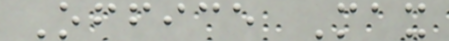Office Max
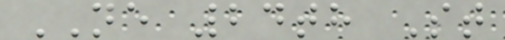NE 24th St
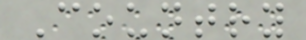Country
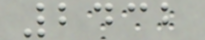2432
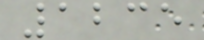1235
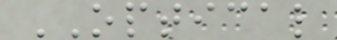OPTICAL
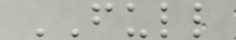FULL
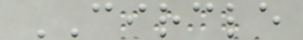CIRCLE
